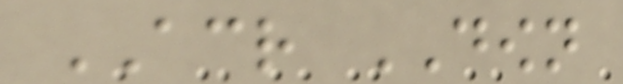ACROSS DOWN
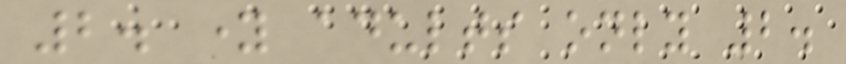2. young adults only 2.
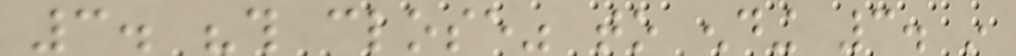3. "this close" to ending 3. in
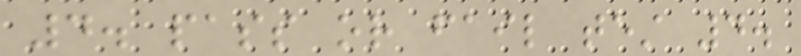4. pass or fail test 4.
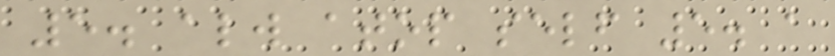5. always atop self 5. a
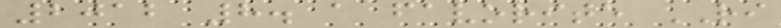2012 8. a favorite RI
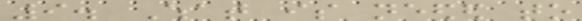9. What is needed to
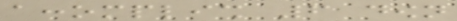accomplish 6 down
